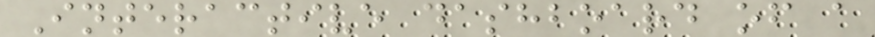Interactive dashboard of a
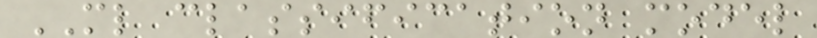ML classification model
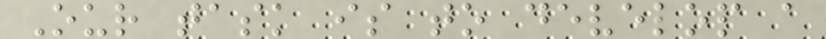Our task is to develop a
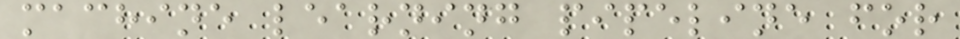machine learning pipeline for
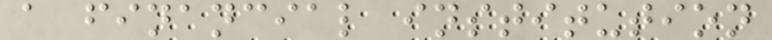a financial institution
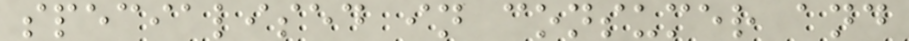specialised in consumer and
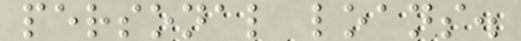personal loans.
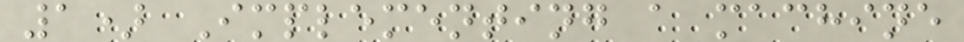1) Implementing a machine
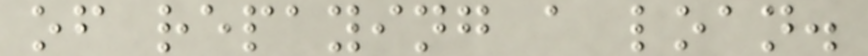of repaying a loan.
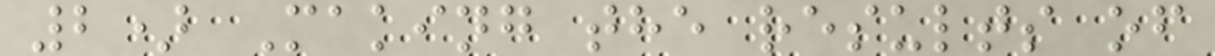2) Making the results of
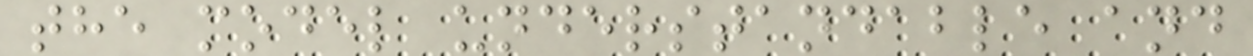the model understandable and
